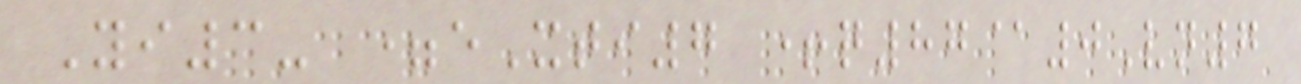Yi3- =eXti7 +q87@0Vn7
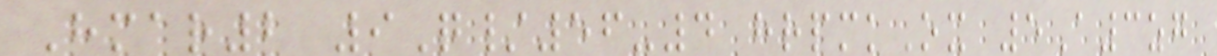Hmar2 9Q/56-4 hrpmkOx 5A3zg
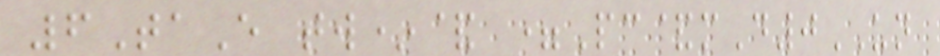6TaE tw*& =Pc&mD0UN
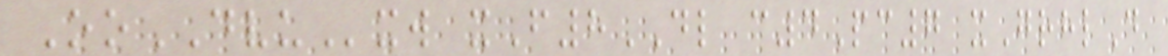OoDVUxw xF8DL c4Pc7 xGrhlD
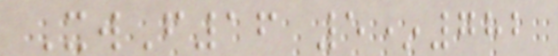XwF16 5*782
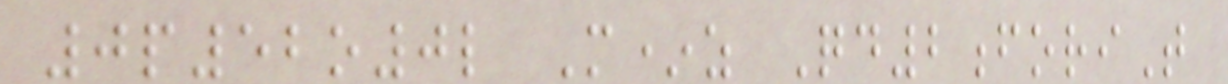0p52o0l M*z Qd2foriT
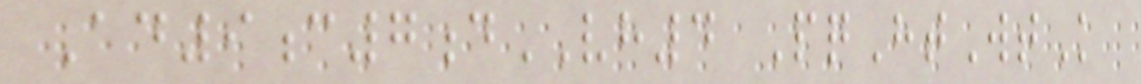Ad9c7dVH4 PqHtWtK
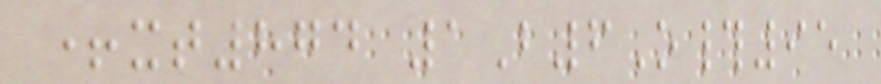+xt874 1B6O#95
